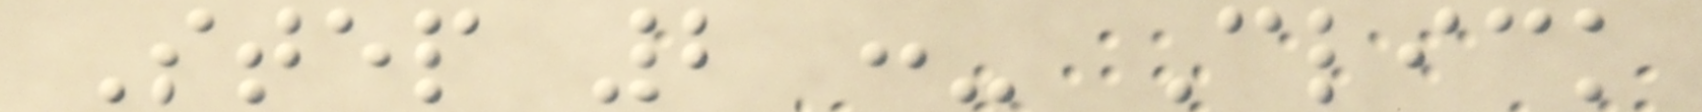Step 2 :- Click
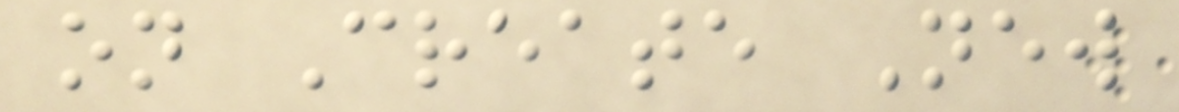on Create New
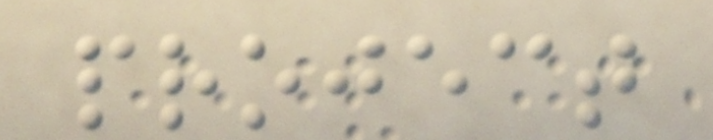project
